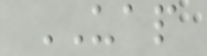UAP
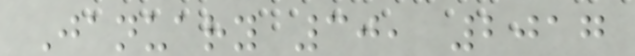January 30, 2017
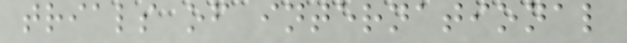trials of international
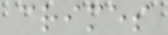crimes
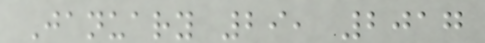January 29, 2017
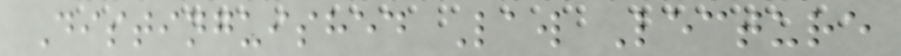Distinguished Law Lecture
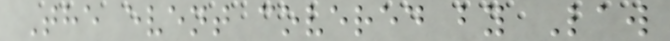The event covered by Law
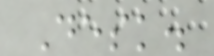Desk.
